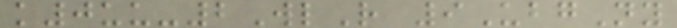k0uu-2WlR 9UbgNy
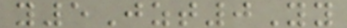y5Jzt0Yy
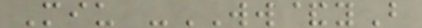Miu -WW&yB
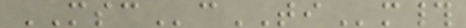MSCcTIm#
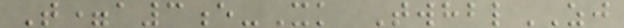T=a3e-Xk TwhblZJ
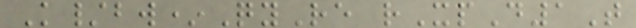K/bw*QyRe rXpD1T
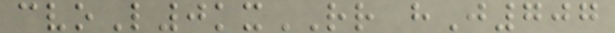cvoL0kxRR hJ707
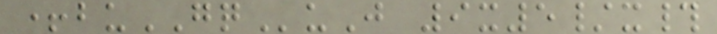+buGQuJ 9x5/x#
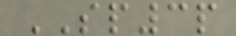SP3p
